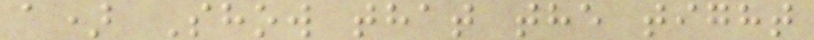a) Show that the tight
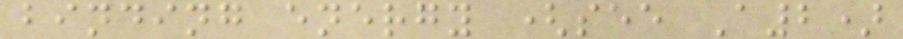binding energy (see A2)
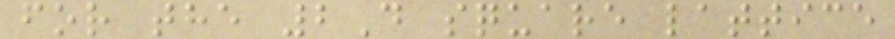for the 2D square lattice
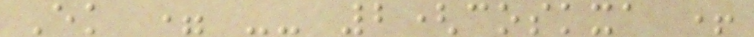Ek = -- 2(coskxa +
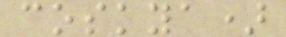coskya)
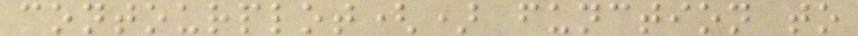contourplot() function to
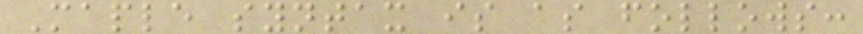Maple syntax is as follows:
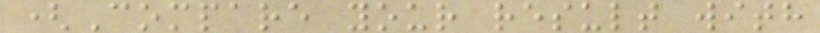(Compare your result with
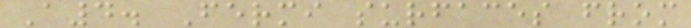A4. Fermi surfaces from
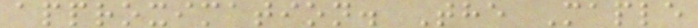approximation. The Maple
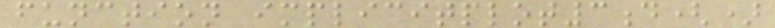function implicitplot3d()
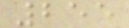255
